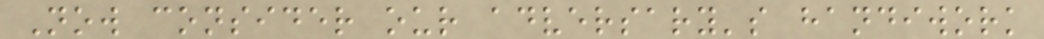Now consider our adversary's handiwork
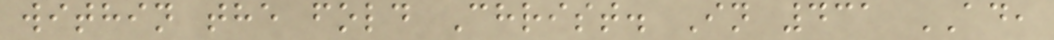within the fold Christ. In 431 AD,
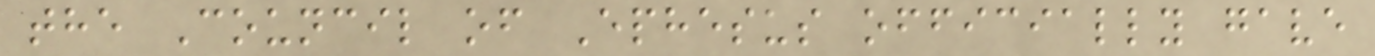the Council of Ephesus officially gave
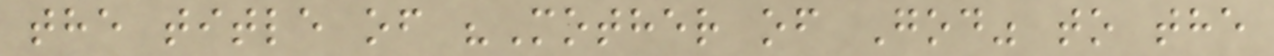the title of "Mother of God" to the
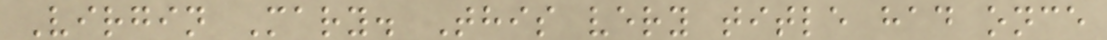Virgin Mary. This very title had once
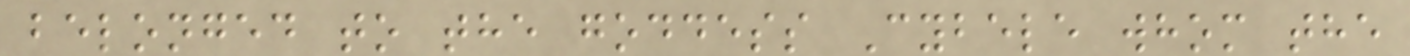belonged to the goddess Cybele whom the
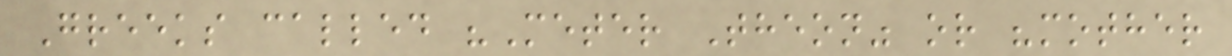Greeks called "Meter Theon" or "mother
